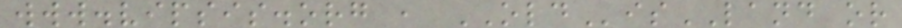www.vipsis.org , OLDisLAND or
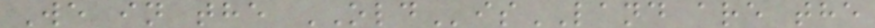We in the OLDisLAND are the
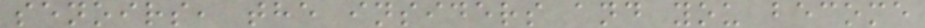senoirs, the insiders and you become
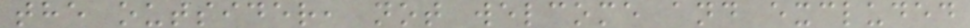the outsider, not welcome and excluded
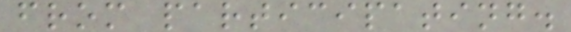from participating.
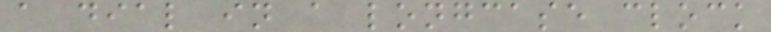a dial in a longcase clock
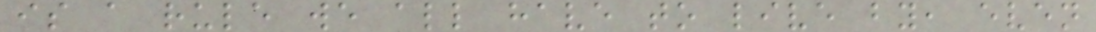is a rule we all have to live by, even
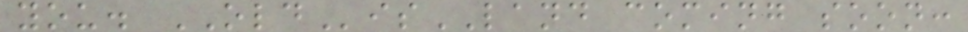you. OLDisLAND coming soon:
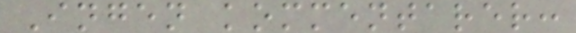Ingen kommentarer:
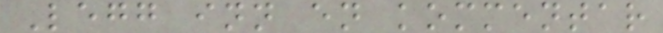Legg inn en kommentar
